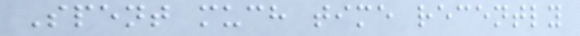Spent much time recently
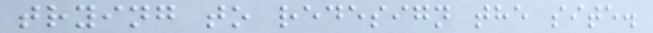trying to redesign the site.
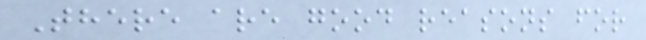There are good reasons for
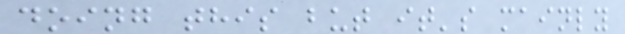doing this but it's mainly
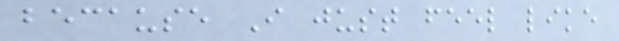because I just feel like
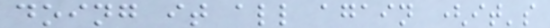doing it all again (it's
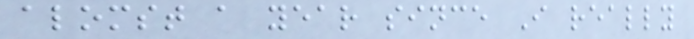alomst a year since I really
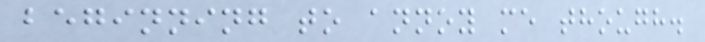beginning to annoy me though.
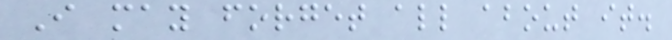I may forget all about it.
